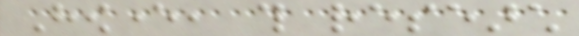However, this research
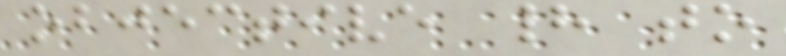objective had to
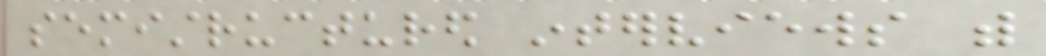semistructured interviews with
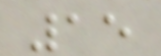15
